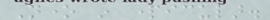None in particular.
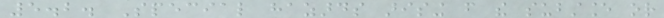5.2. Special hazards arising from the substance or
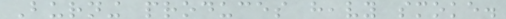Burning produces heavy smoke.
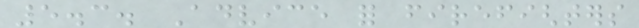5.3. Advice for firefighters
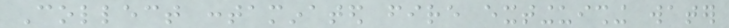Collect contaminated fire extinguishing water
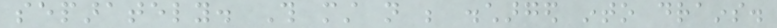separately. This must not be discharged into drains.
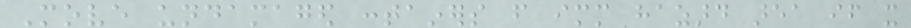Move undamaged containers from immediate hazard area if it
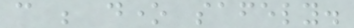can be done safely.
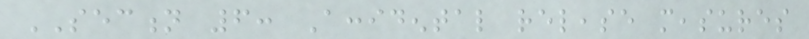SECTION 6: Accidental release measures
